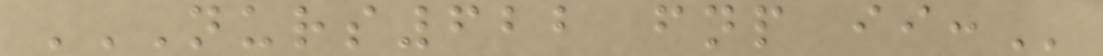NURS622 FNP II:
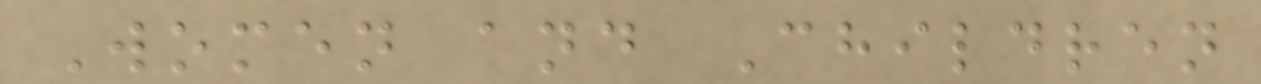Women and Children
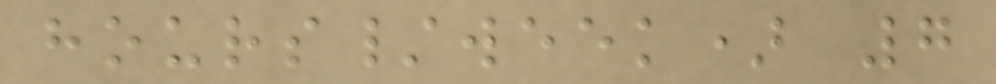hours/week) 7
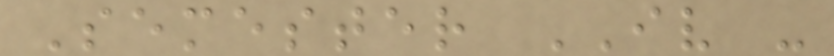Semester IV -
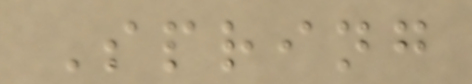Spring
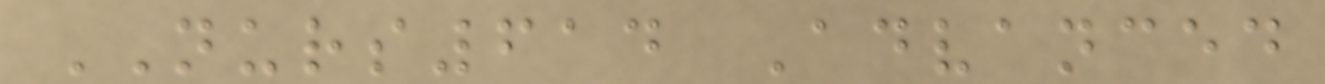NURS614 Advanced
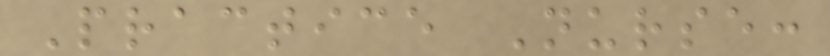Practice Nurse:
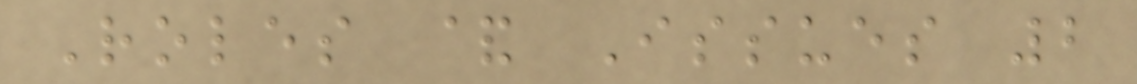Roles & Issues 2
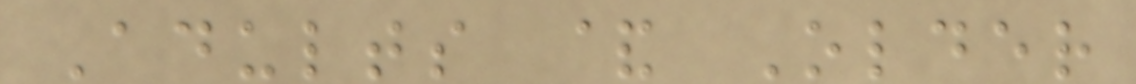Adults & Older
